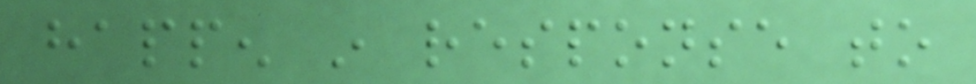happen in response to
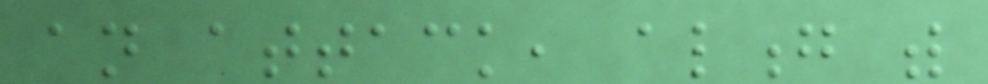an attack, along with
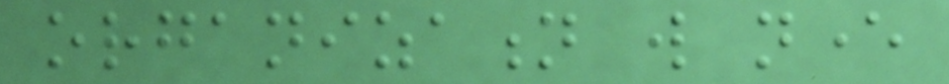organization will never
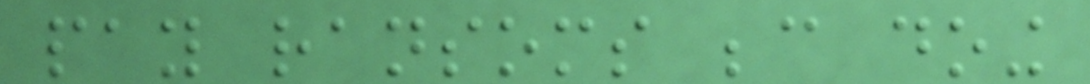pay ransoms because doing
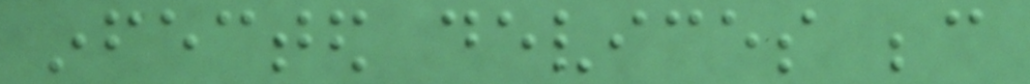infected devices because
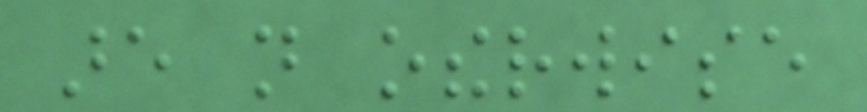are not otherwise
